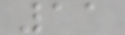11
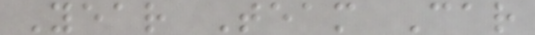Year Team Car
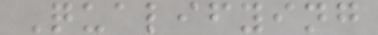Qualifying
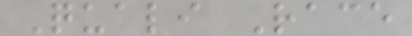Quali Race
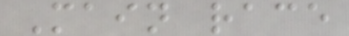Main race
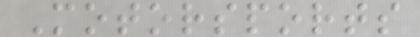Motorsports
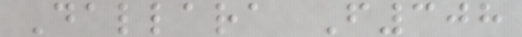Dallara F308
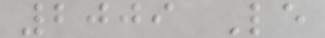2009 Le
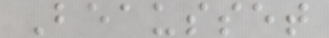Beausset
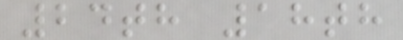24th 18th
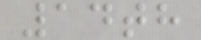14th
